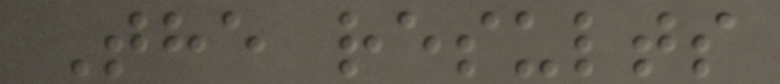The results
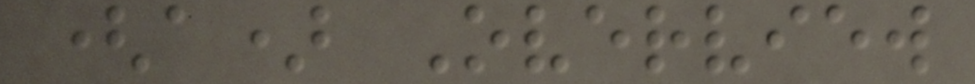(a) Overview
